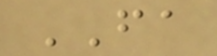FA
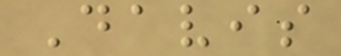Davis
